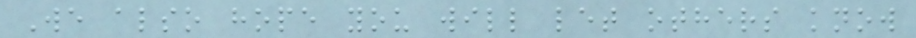We also hope you will let others know
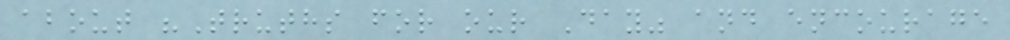about "Truths for our Day" and encourage
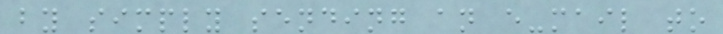by simply sending an e-mail to
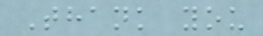Thank you
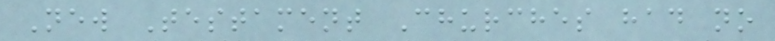New Testament Churches had no
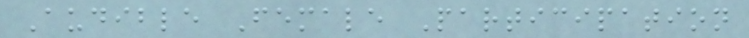Audible Female Participation
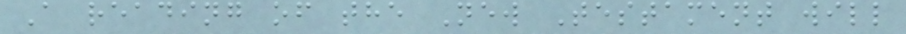A reading of the New Testament will
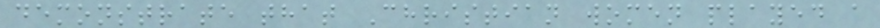demonstrate that Christian women played a
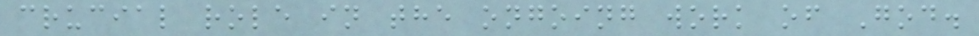crucial role in the ongoing work of God.
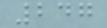247
